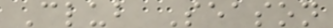Club Season
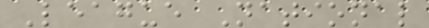League National
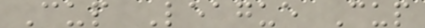Cup League Cup
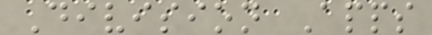Division Apps
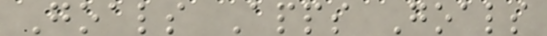Goals Apps Goals
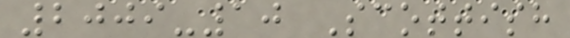2009-10 Scottish
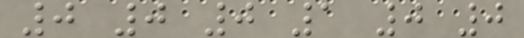0 0 0 1 0 0
